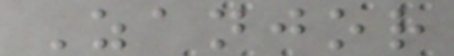Zanjor
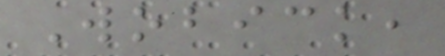Wobick,
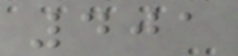401
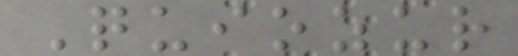Quiozur
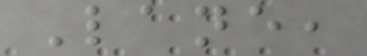Lane,
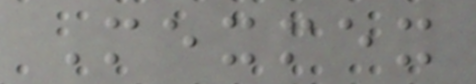Mexmex
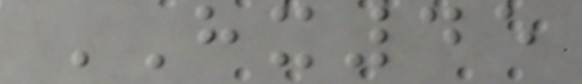HX45
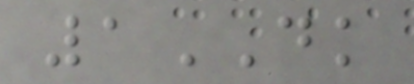1DK
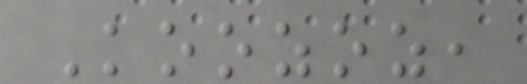Koozoz,
